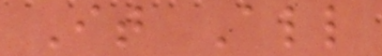It All
